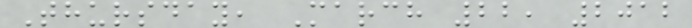Thursday, March 22, 2012
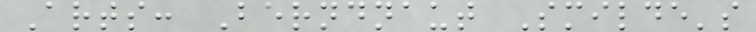Arts: Berndnaut Smilde's
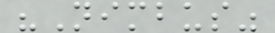"Nimbus"
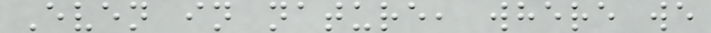Even in nature, where we
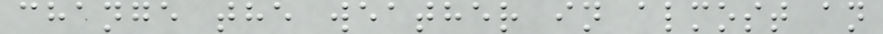change the weather in almost an
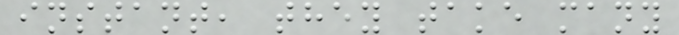instant, they take many
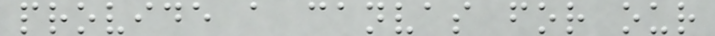provide a canvas for our
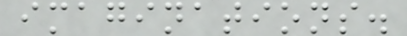imaginations.
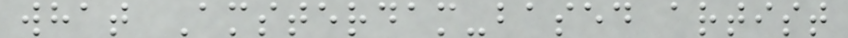what Amsterdam-based artist
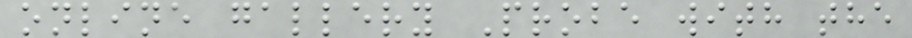online gallery Probe with the
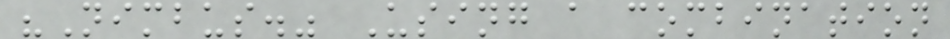"Nimbus." Using a combination
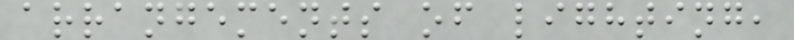arrangements of lighting,
